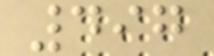497
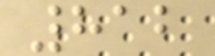812
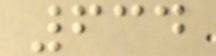634
